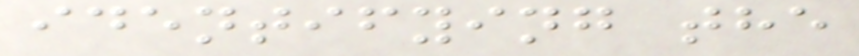identifying the
